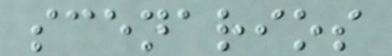scenarios
